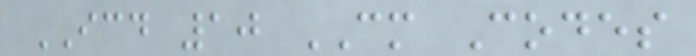ICD 10 CM Codes
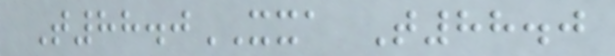T88.0XXA T88.0
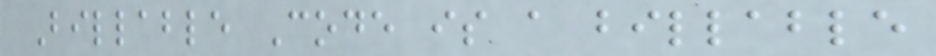Billable Code is a billable
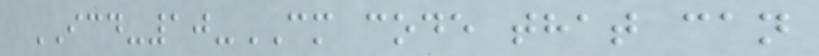ICD-10-CM code that can
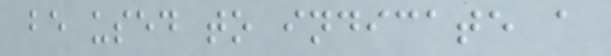be used to indicate a
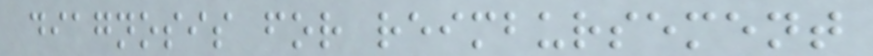diagnosis for reimbursement
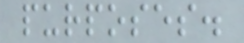purposes.
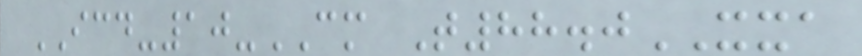ICD-10-CM T88.0XXA
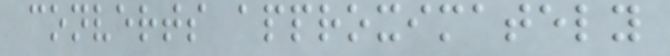converts approximately
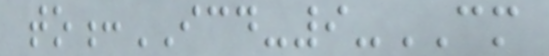to:ICD-9-CM
